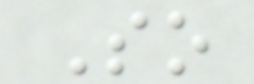So
